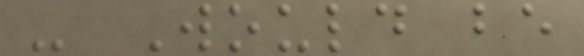- Would be
